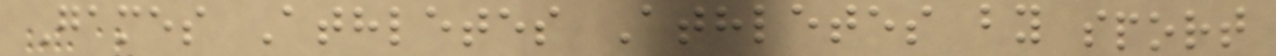Games Athletes Athletes by sport
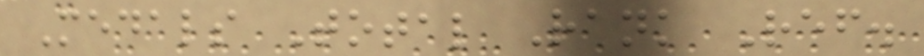Medals Total Rank Ref.
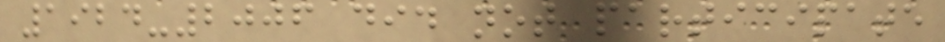1924-2006 did not participate
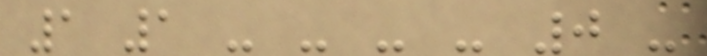1 1 - - - - 0 -
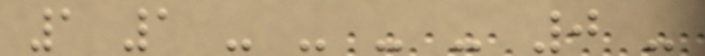1 1 - - - - 0 -
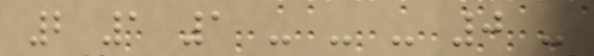2 1 1 - - - 0 -
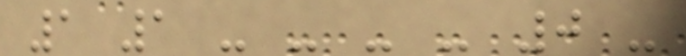1 1 - - - - 0 -
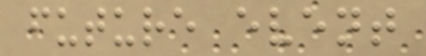future event
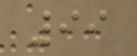99
